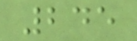245
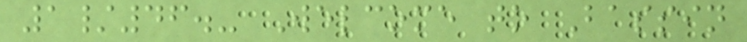1/46.- Welcome to Bassin
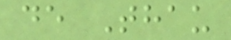de Thau
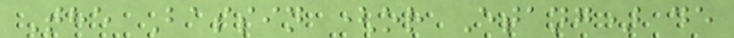The Bassin (or Etang) de
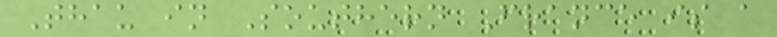Thau in Southern France is a
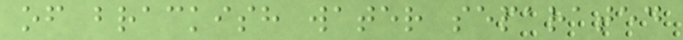of brackish water separated
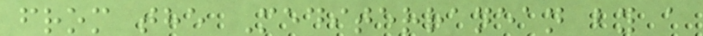from the Mediterranean by a
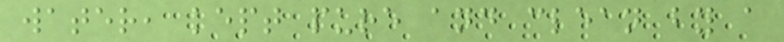water, kept pure and clean by a
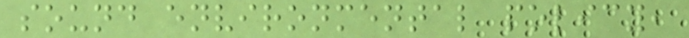sound environmental policy,
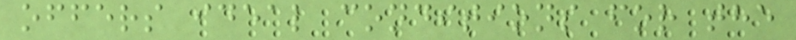offers ideal conditions for the
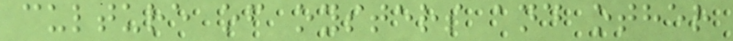culture of oysters and other
